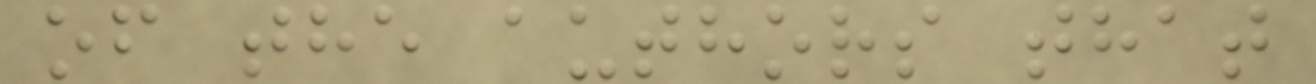of the authors that
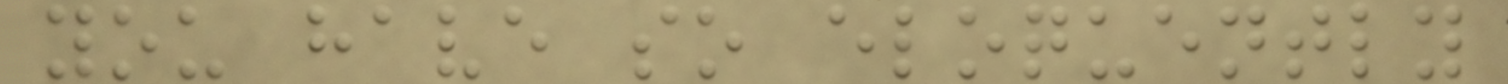you have so eloquently
